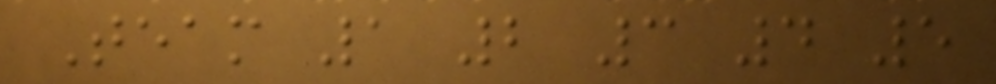Team 1 2 3 4 5
